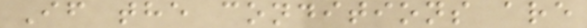If the conditions are
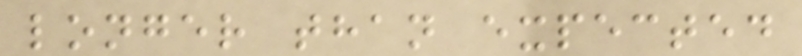longer than expected
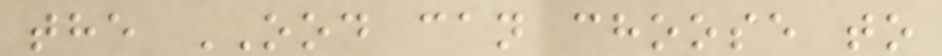the OOD can choose to
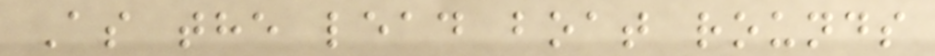As the lead boat rounds
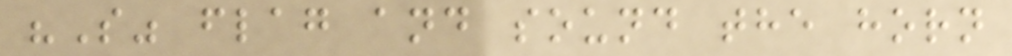"S" flag and sound the horn
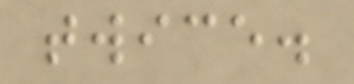twice.
